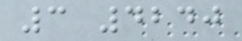3 4240
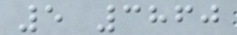5 3860
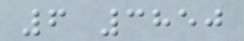6 3850
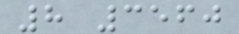8 3560
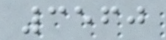3560
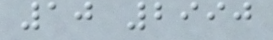10 2990
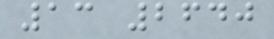13 2640
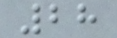28
